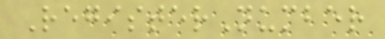RegisterNumber
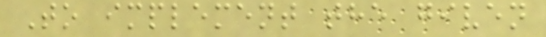To implement the given
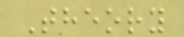Theory
